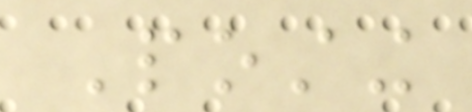Posting
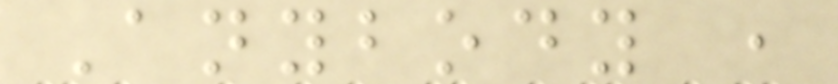Anybody ,
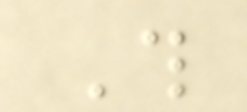This
